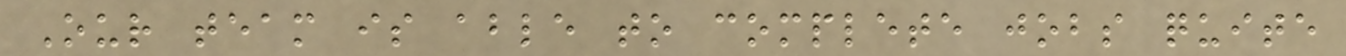Our team is able to complete jobs quite
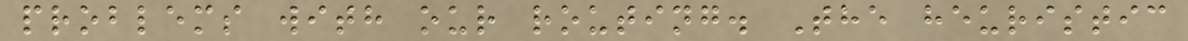problems with our routing. The heuristic
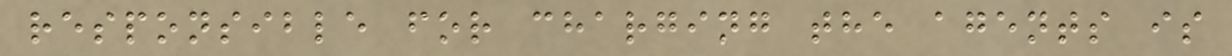responsible for charging the agents is
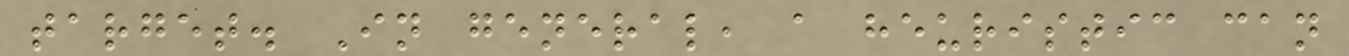target. In general, a heuristic can
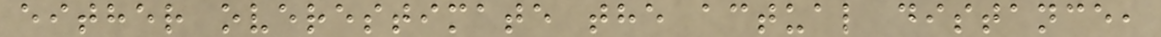either overestimate the actual distance,
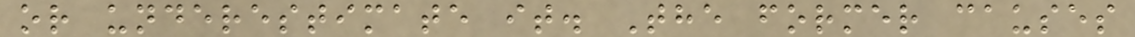or underestimate it. The former causes
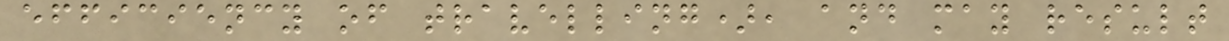efficiency of travelling), and may result
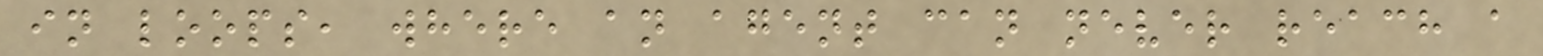in loops, where an agent can never reach a
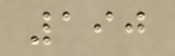190
